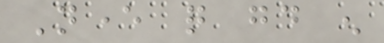Never quite good enough
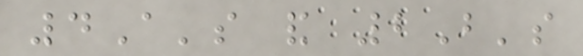4A's and 2B's
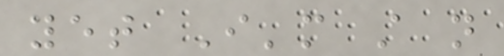yet I'm still not
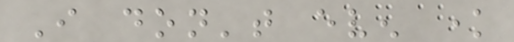I don't even know
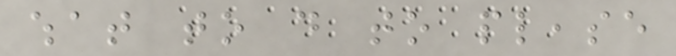what to do to please
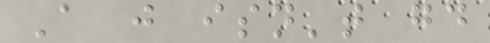A just isn't good
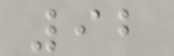92
